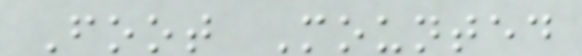Foot Mounted
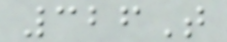326T
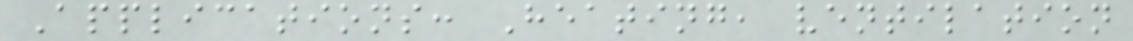Applications: Heating, ventilation
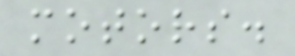motors.
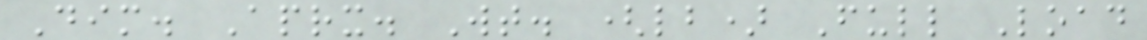Dim. Aprx. Wt. (lb) Full Load
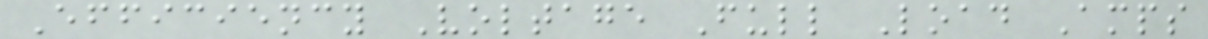Efficiency Voltage Full Load Amps
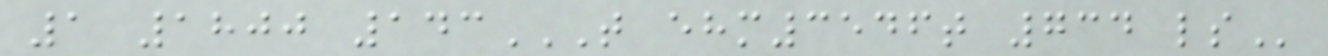1 1800 143T EHM3546T 734 LS
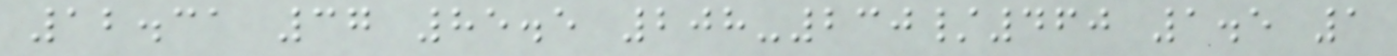12.31 37 85.5 208-230/460 1.5 1
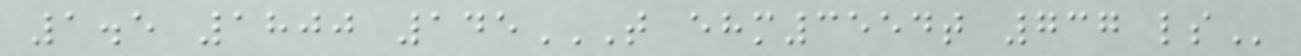1.5 1800 145T EHM3554T 737 LS
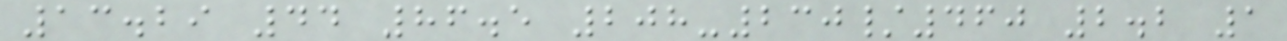13.29 44 86.5 208-230/460 2.2 1
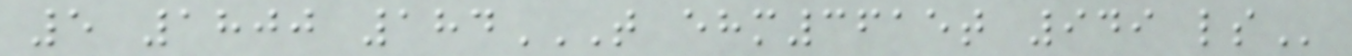5 1800 184T EHM3615T 949 LS
